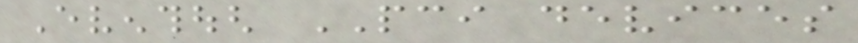Eventhough PCI devices
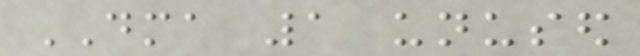DMA 1 unused
